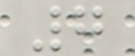7
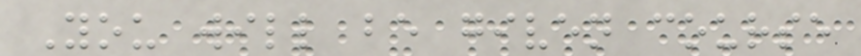You will be given course
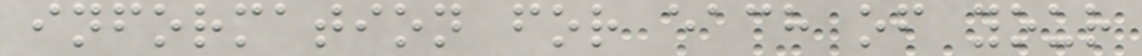information for each of your
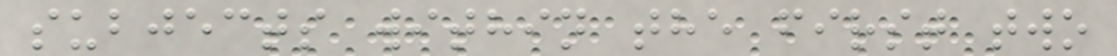subjects within the first two
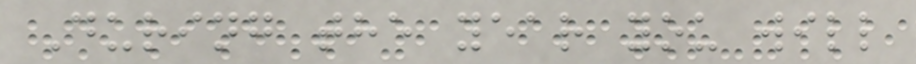During the year you will
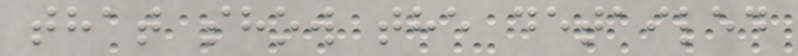that show the detailed
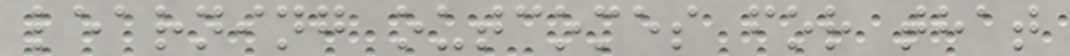learning outcomes for that
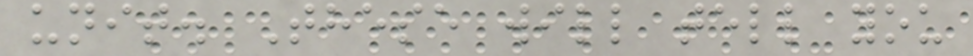unit. These will tell you
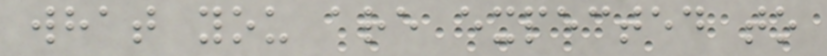what you are expected to
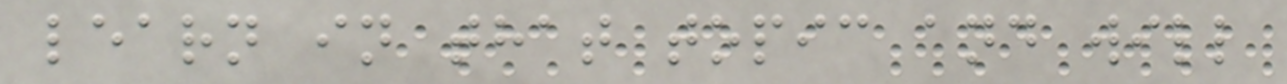learn in that topic and will
